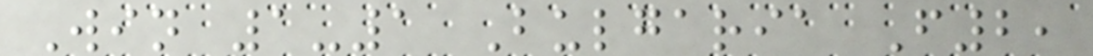Win 1-1 Bulgaria F2,
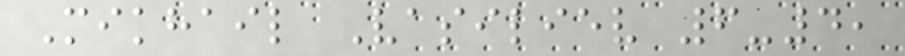Mikhail Vasiliev 6-4,
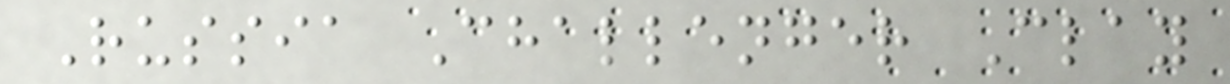Russia Challenger Clay
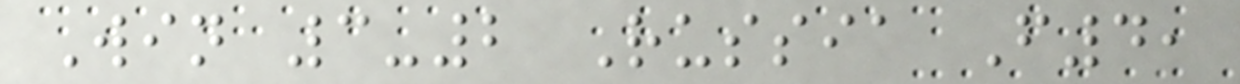Win 3-2 Russia F4,
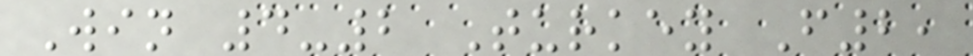Win 4-2 Turkey F2,
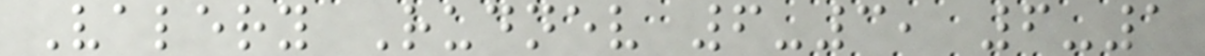Valery Rudnev 6-3, 6-1
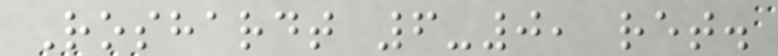Roshardt 6-0, ret.
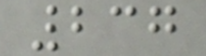237
